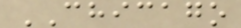CHICAGO
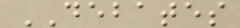DEBATES
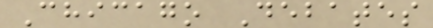Chicago Debates
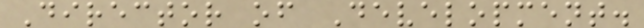Director of Development.
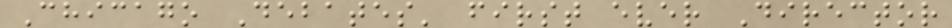Chicago Debates' first ever Director
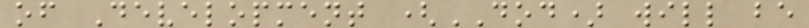of Development (DOD) will be
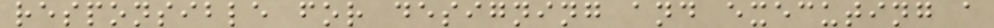responsible for designing and executing a
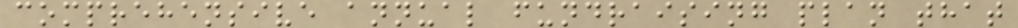comprehensive annual fundraising plan that
